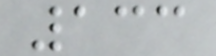133
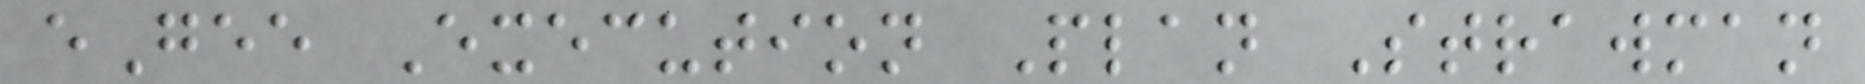eGee Execution Plan Strawman
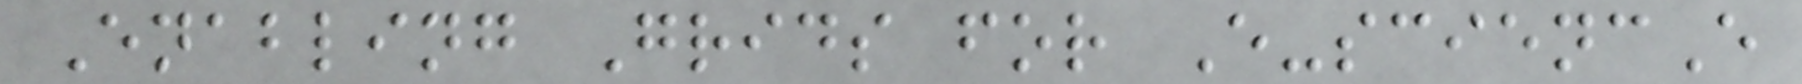Enabling Grids for E-sciencE
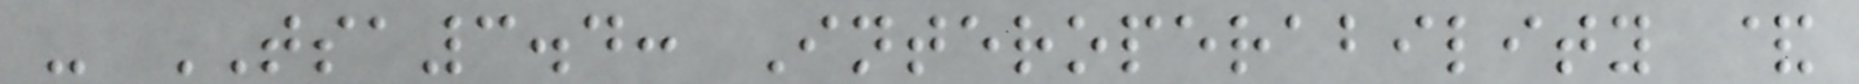- TSA3.4: Interoperability &
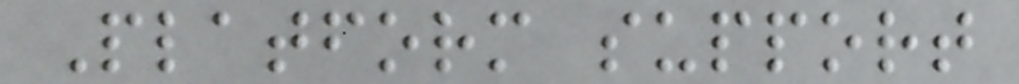Platform support
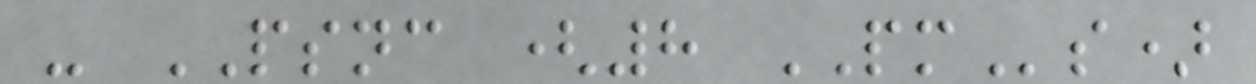- PSNC (8 PMs)
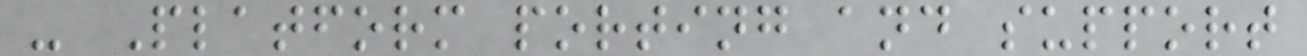- Platform porting and support
